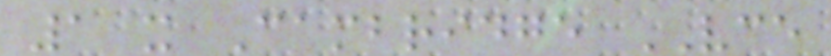1 x Cambridge VCE
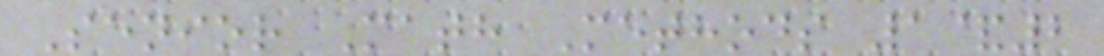Senior Math Methods 1&2
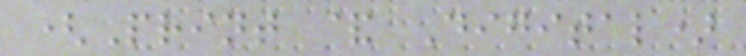(Print & Digital)
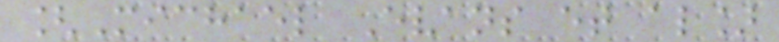[Michael Evans et al]
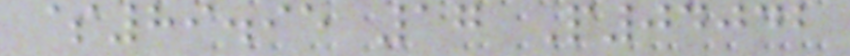$89.95 17 P04042
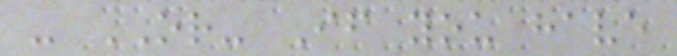- OR- If you have
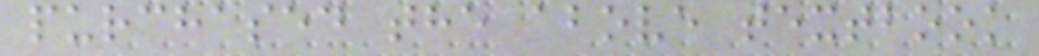purchased the above textbook
